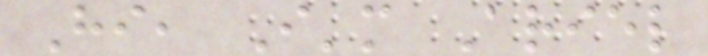Hi, I'm Ariel
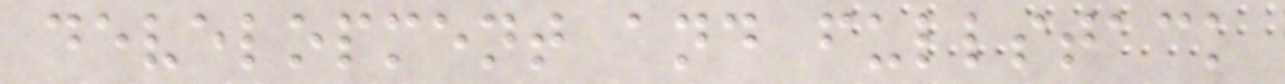development and fullstack
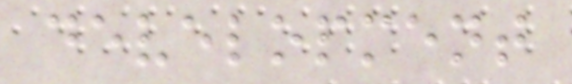development
